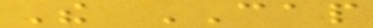The CAP
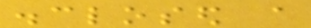disclosed a
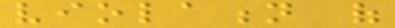violation of
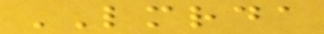LMRDA
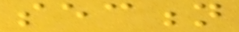section
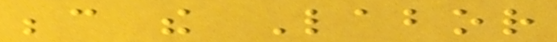because the Labor
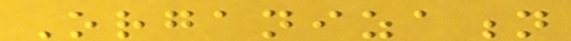Organization
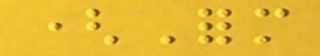(Form
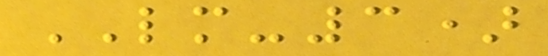LM-3)
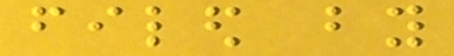filed by
